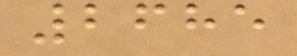2685
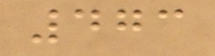473
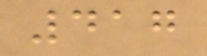417
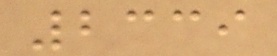2339
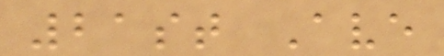21st Ave
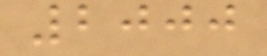2000
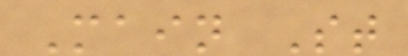Main St
